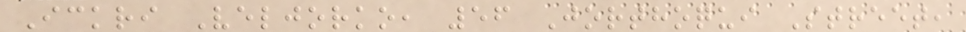Ickri Veljorko, 56 Jorthoqui Street,
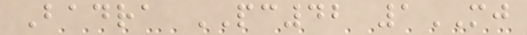Badra PC42 1MJ
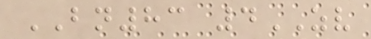BN83 4ZV
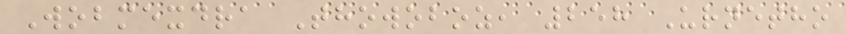Wobmexdra Thowoboz, 258 Urnetho
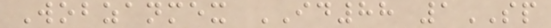Wobzanmex ID88 1SP
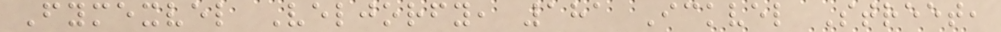Fymexvel Veljorfy, 181 Ickvel Street,
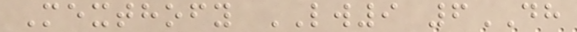Mexthofy LW9 6DH
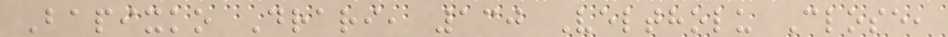Bapixko Drari, 130 Veltholu Close,
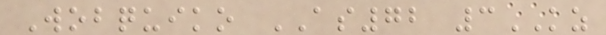Wobquiko AS72 3KZ
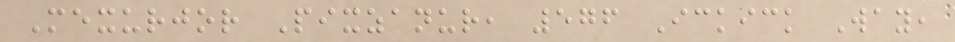Mexurjor Pixzanur, 576 Ickick Way,
